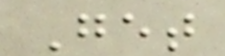Get
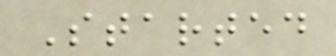Started
